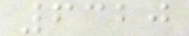6320
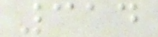314
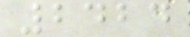2424
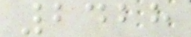2428
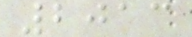2013
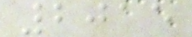2015
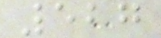527
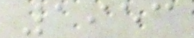1953
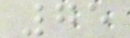75
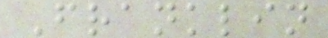Franklin
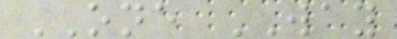ONE WAY
